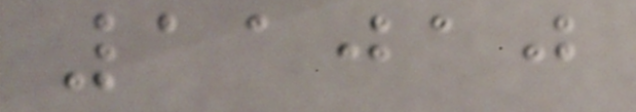11010
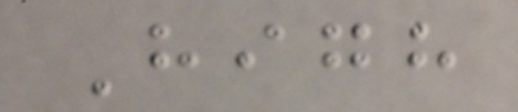High
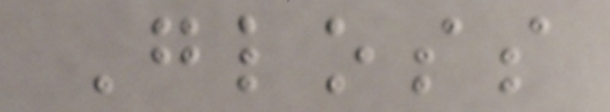Gloss
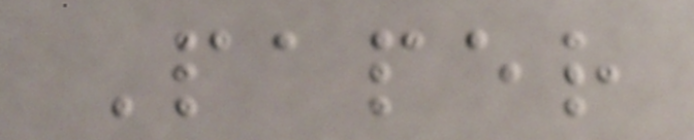Paper
